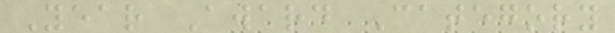Year Award Category
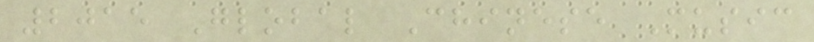2015 Global Chinese Music
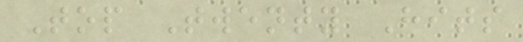Top Twenty Hits
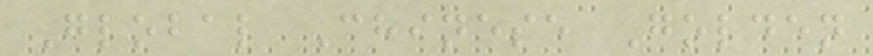Global Chinese Golden
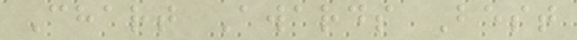Chart Awards Best
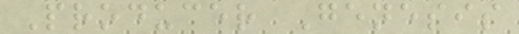Producer Genesis
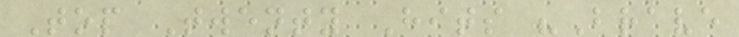Top Twenty Hits "Brave
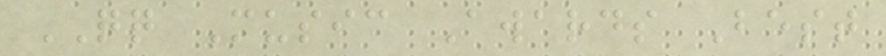QQ Music Awards Best
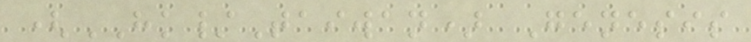(HK/Taiwan) Genesis
